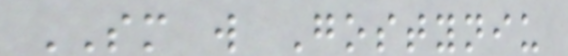SM w Gostyniu
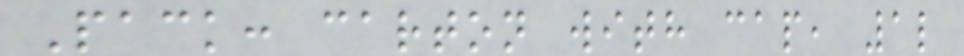Pack: carton with cap, 1l
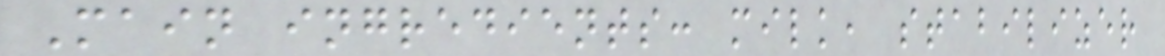Main ingredients: milk, stabilizer
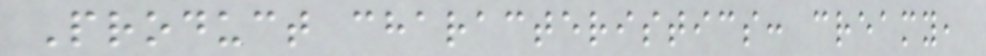Product characteristics: creamy,
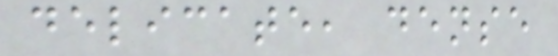delicate, dense
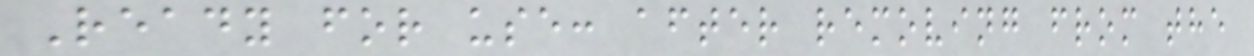Ready for use: after removing from the
